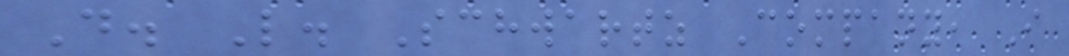D. L. Schwartz Company, I
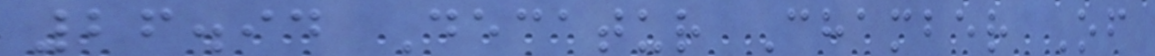26.94 Decatur Chamber Of
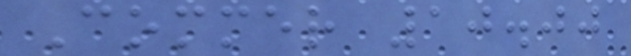Commer 10.00
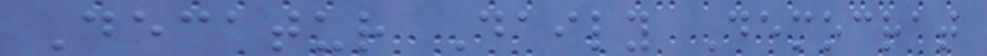Decatur Daily Democrat
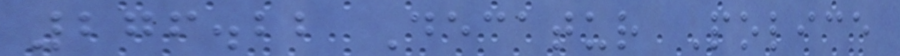276.22 Decatur Police
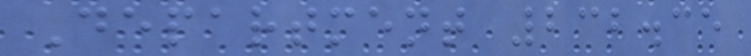Department 232.35
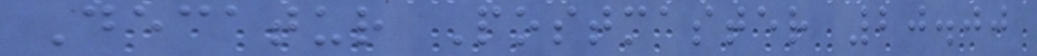Decatur Postmaster 20.00
